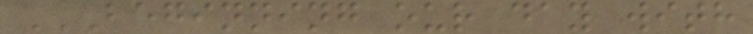BEGINNING OUR DAY WITH
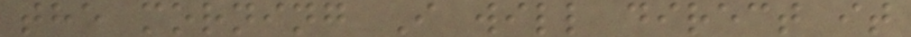the morning I will direct it
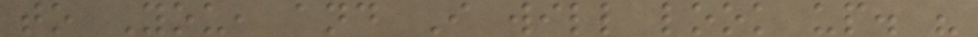to You, and I will look up. "
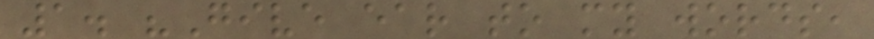1. "Give ear to my words,
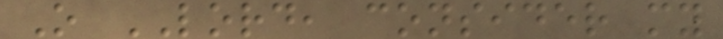O LORD, consider my
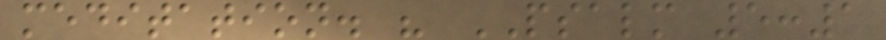meditation. " PSALM 5:1
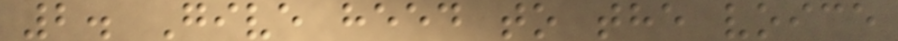2. Give heed to the voice
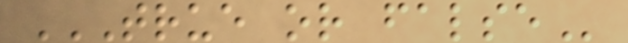TRUE OR FALSE
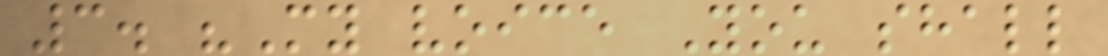3. "My voice You shall
